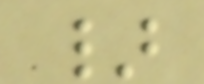}
